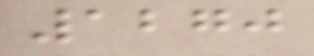1270
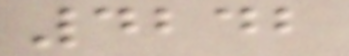4242
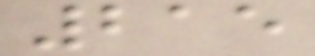215
